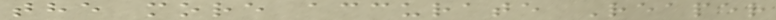the more accurate Reaper
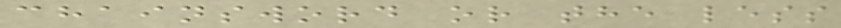chainsword or the less
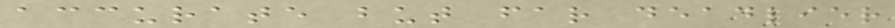accurate but far deadlier
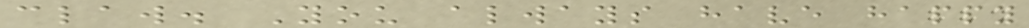claw. You always have happy
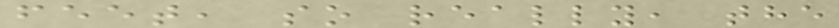feet, so really, the
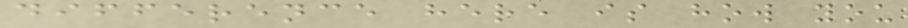difference here is how you
